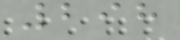298
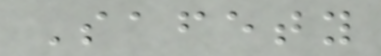Safety
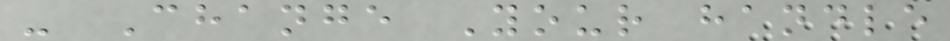- Change Your handle
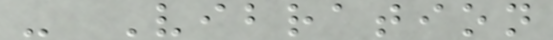- Vibration
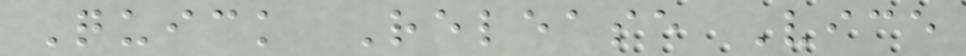Quick Release Vice
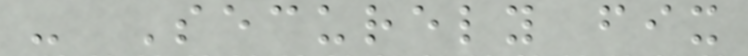- Securely fix
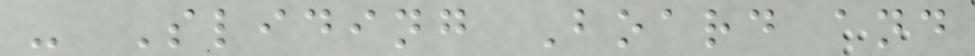- Sliding Board and
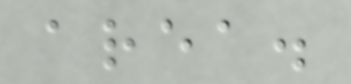area.
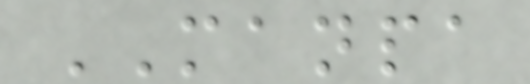MANPA
